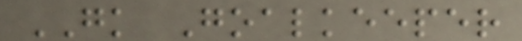GK Goalkeeper
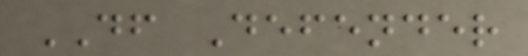DF Defender
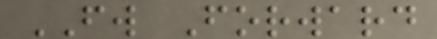FW Forward
